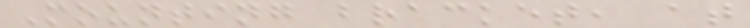Mounting bracket, at
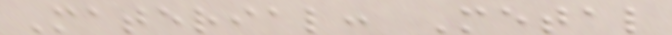Material: Metal
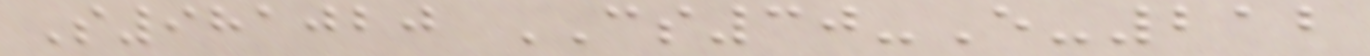S981020 CS30-E-212
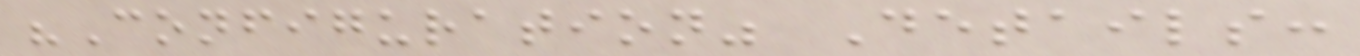"Configuration" Details:
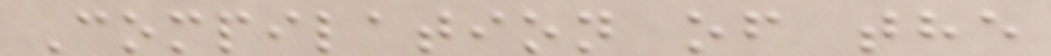Compilation of the
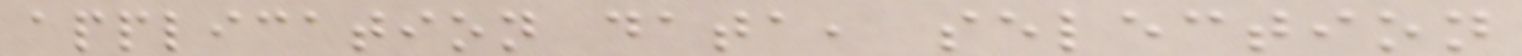application data, selection
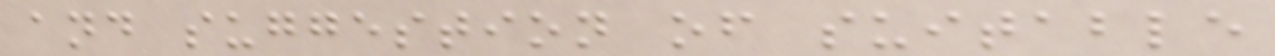and suggestion of suitable
